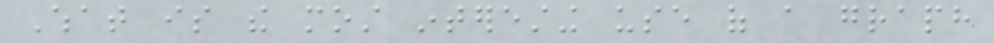What is the most interesting use of a graph
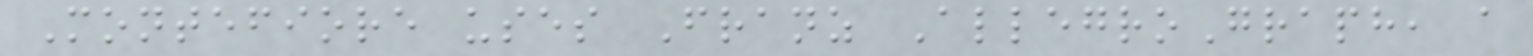Montefiore uses Franz AllegroGraph, a
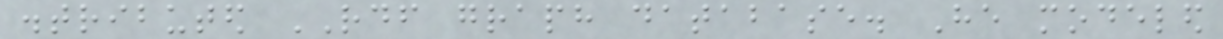distributed RDF graph database. He modeled
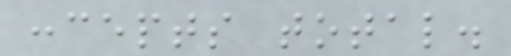concepts total.
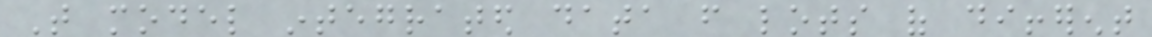That model integrated data from lots of different
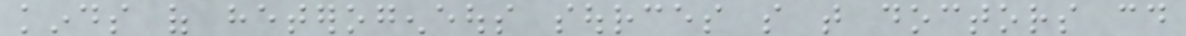kinds of heterogeneous sources so that doctors could
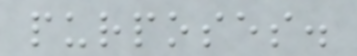purposes.
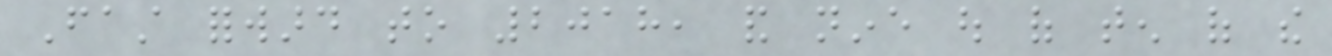Fast forward to 2018, and nine out of ten of the
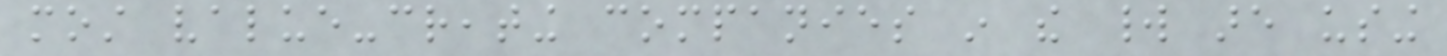most value-creating companies in the world are using
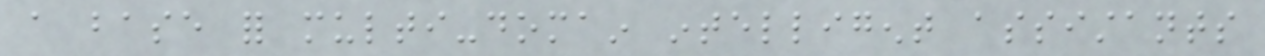a base for multi-domain intelligent assistants
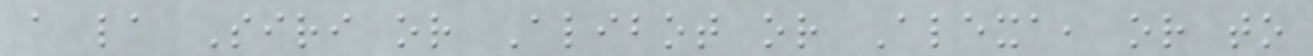a la Siri or Alibot or Alexa, or to
